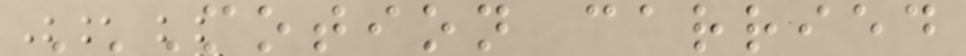MOTION CARRIED
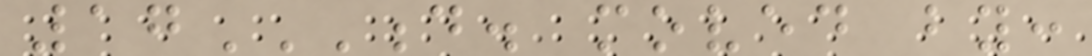17D. MOVED BY:
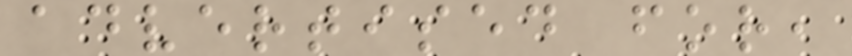advertised for,
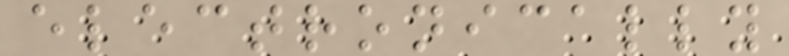electronically
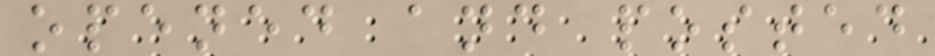opened and posted
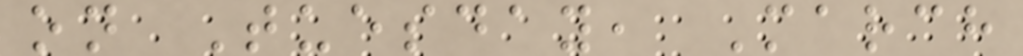on Tuesday, March
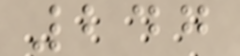247
